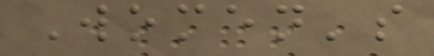Women's
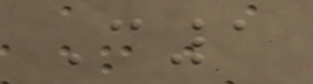C1
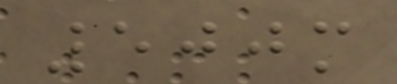500m
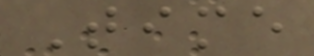Time
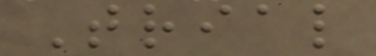Trial
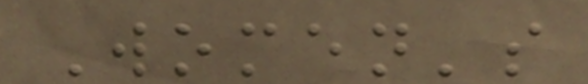Women's
